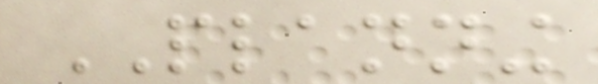PLANNING
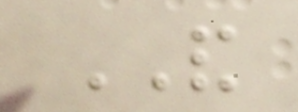AND
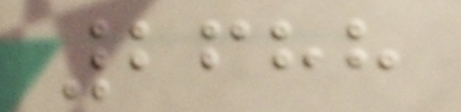2688
